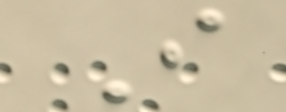I
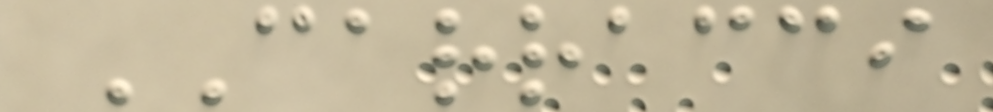CARRACCI
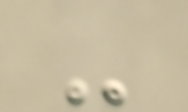-
